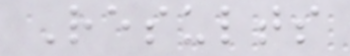Results
